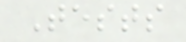Tests
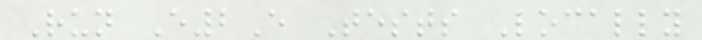Run E2E Tests Locally
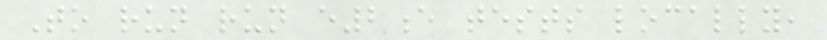To run run e2e tests locally,
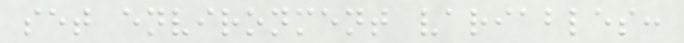set environment variables:
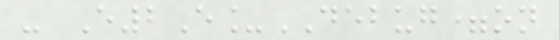- E2E_DEBUG=on
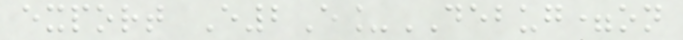export E2E_DEBUG=on
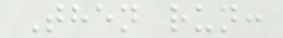Then run:
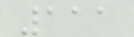111
